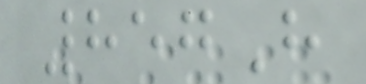857H
